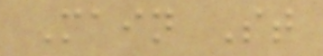Main St
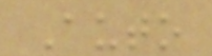Auto
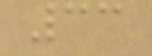33
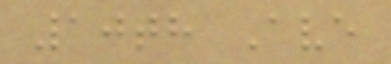10th Ave
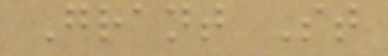Grant St
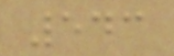543
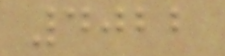4022
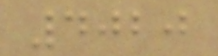4020
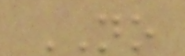NO
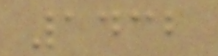1432
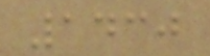1430
